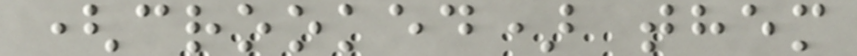(crooked) them
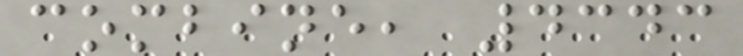combine, 4343
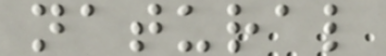natural
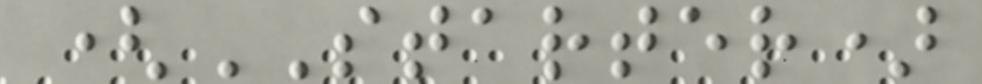(STARTER)
